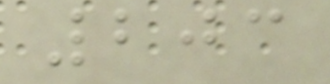203
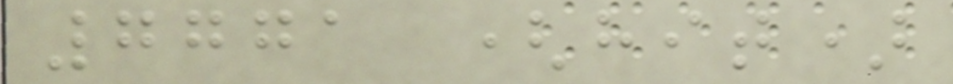7771 (hit)
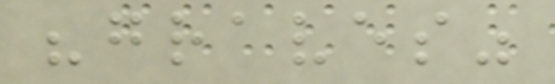"graves"
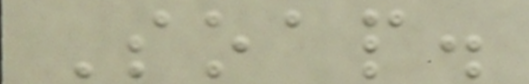Soap.
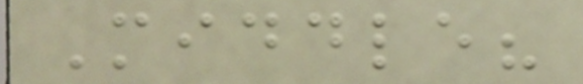Middle?
